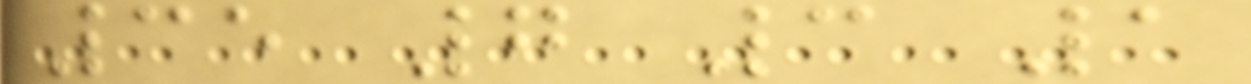35 7 3 1
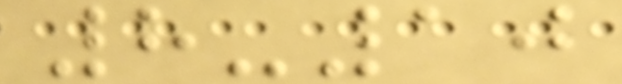8-10
